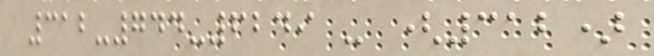312-744-6249 - (312)
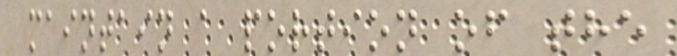maintain a portion of the
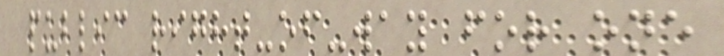public right-of-way for one
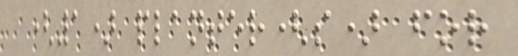(1) planter(s) for
